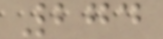274
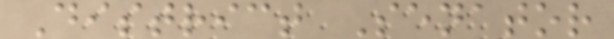District Senator
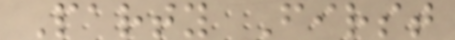Party First
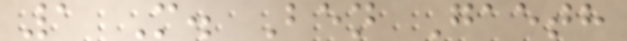1 M. Ben Gaeth
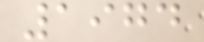1974
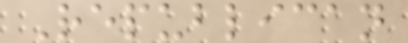Republican
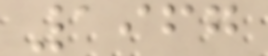1967
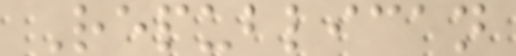Republican
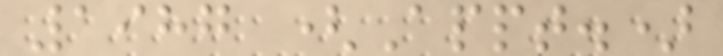1987 (Appt.)
